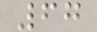67
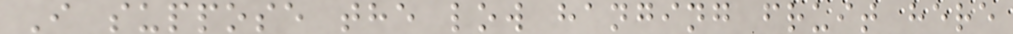I suppose the low hanging fruit here
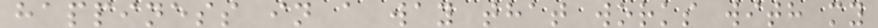happiness in a way that works with my
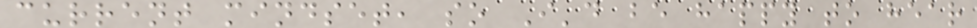current mindset, so I'd be happy to hear
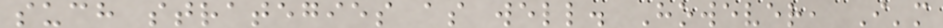such strategies as well. However, I'm
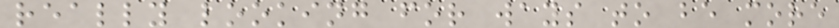really looking for ways to be more
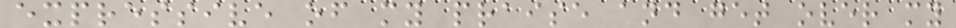expressive of my praise and get over my
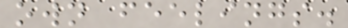own feelings.
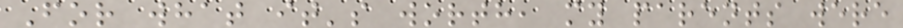For what it's worth, my parents were
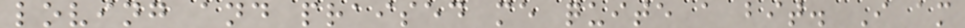loving and praised me quite a bit. I am
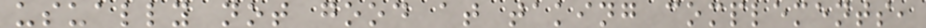usually not good at taking complements,
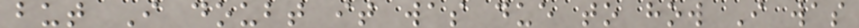but I doubt it was due to how I was
